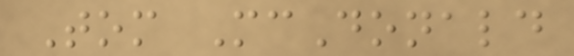Tom McDonald
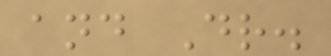and Dr.
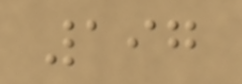197
